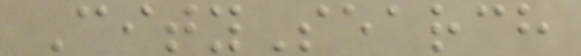CitySearch
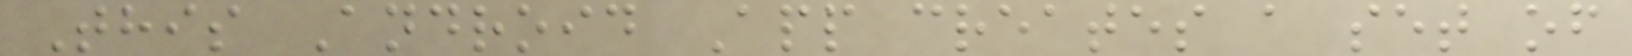This Android App creates a set of
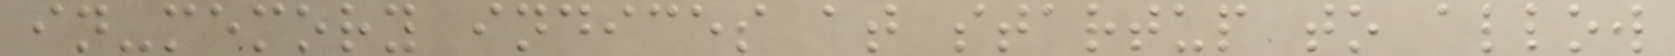in-memory indices at startup to allow
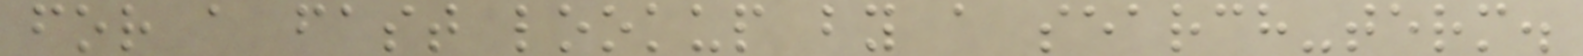for a fast lookup by a search-term.
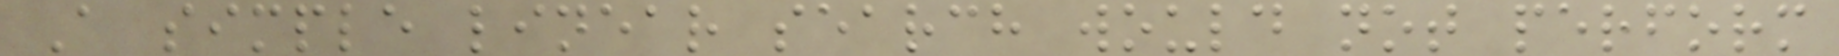A simple linear search would not perform
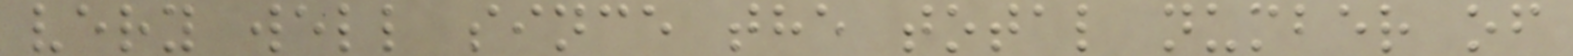very well since the total number of
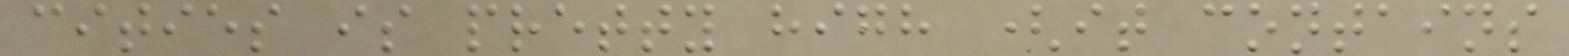cities is pretty high (it contains
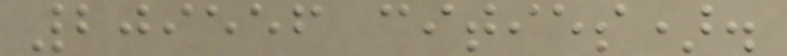209556 cities).
